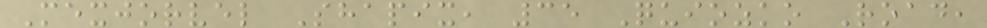Mexjorvel Shapix, 35 Quiozko Road,
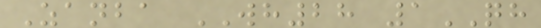Zanba WH28 1QH
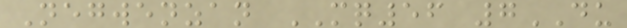Negwenzan MQ56 7DU
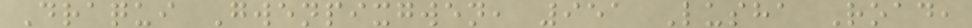Draqui Gwenpixgwen, 951 Lusha Road,
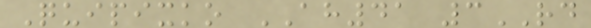Quipixko AH41 3RD
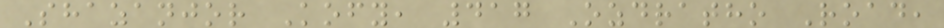Shazanjor Kofy, 417 Ozdratho Road,
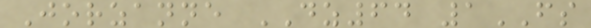Jorzanne DZ64 1FS
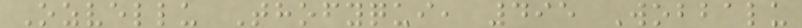Ozvellu Thofyqui, 495 Wobbalu
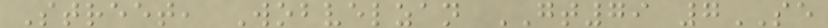Street, Wobvelzan GT79 7SE
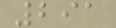291
